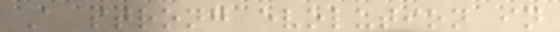A strong evolution in
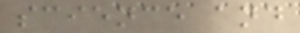science and
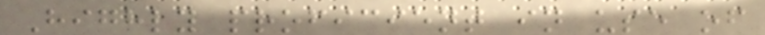Highly proficient in use of
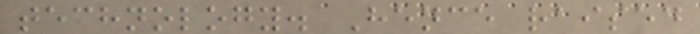technology. Hence raised
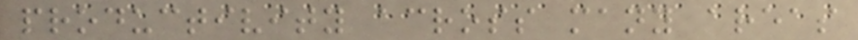productivity across many areas
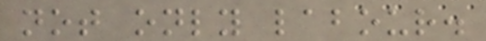not only labour.
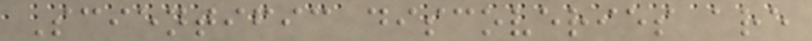Scientific discoveries are
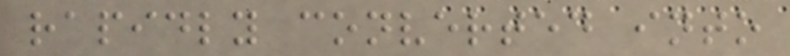rapidly converted into
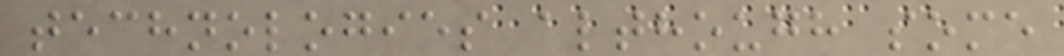technologies although some
